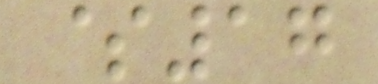$17
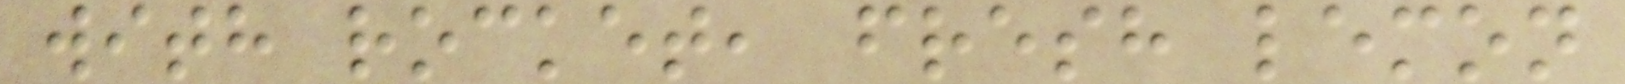with rocket, fresh lemon
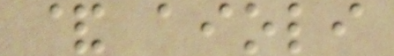& aioli
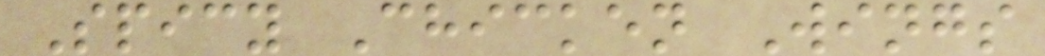Spicy Chicken Wings
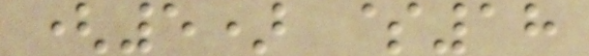(5) $18
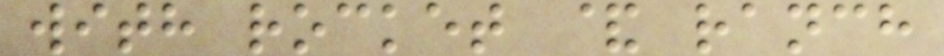with rocket & ranch
